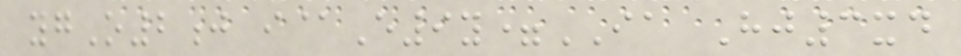ygO2j i@E9y=IA Hj3xd
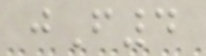jF4
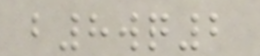b8wq2
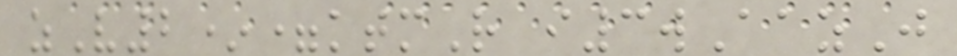zV2*=ktmR i3wAazJ
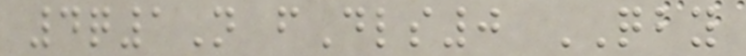4q1N fDls0 QBY
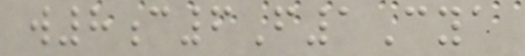w8c6F1Cya
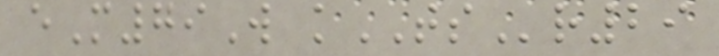eM79W kTSr29
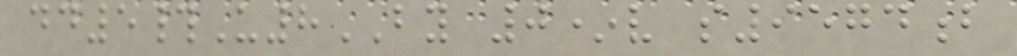dd5#U8BY 0*v s9574b
